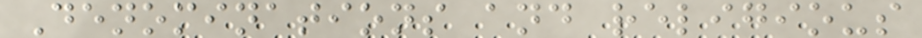Denominations and religious
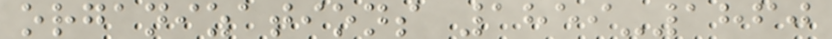organizations 1859-1860
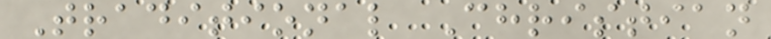Traditional Christian
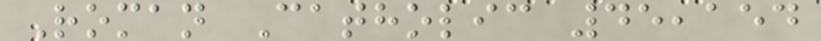Roman Catholic 45,154
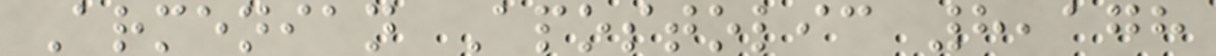Armenian Apostolic 8,178
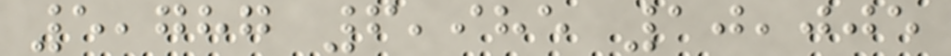5,787 6,985 10,005
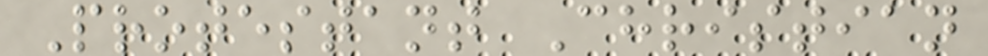Protestant Christian
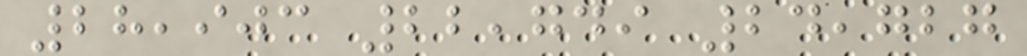28,903 22,749 24,727
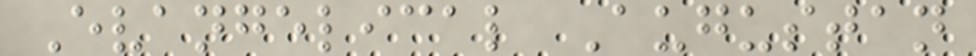Evangelical Augustan
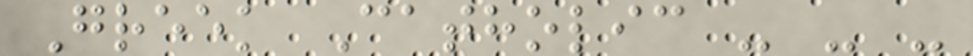Greek Catholic - - -
